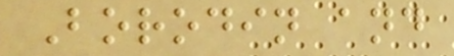Borodin and
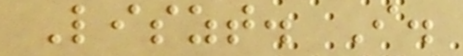Liszt. I.
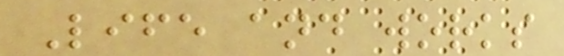Life and works
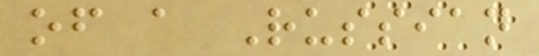of a Russian
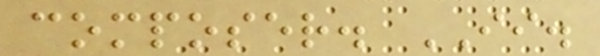composer. II.
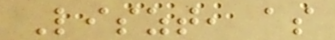Liszt, as
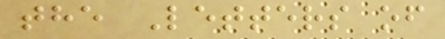the Letters of
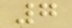7
